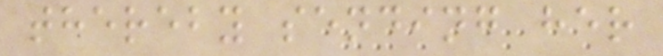thereby sending her
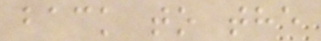back to the
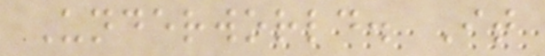Underworld. It
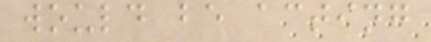would be acting
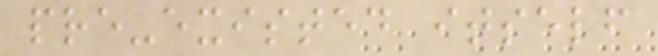pre-existed itself
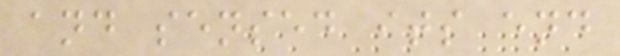and sensed its end
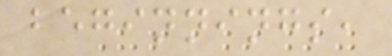beginnings,
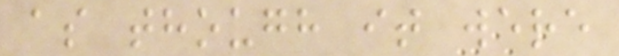as though it were
